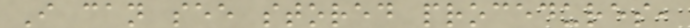I can see stored procedures,
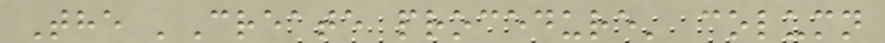The 'Create procedure' column
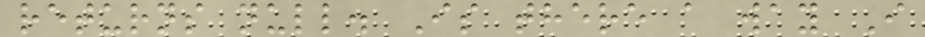returns null. Is there a way I
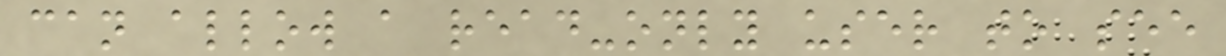can allow a read-only user to see
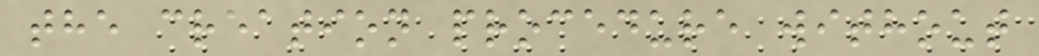the creation procedure without
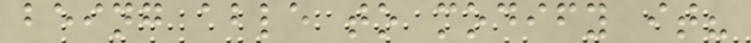being able to modify it?
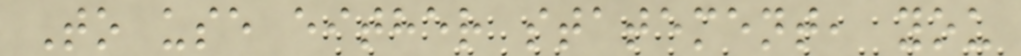To use either statement, you
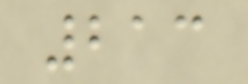213
